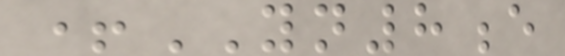+YN8e
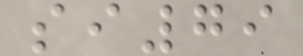si79
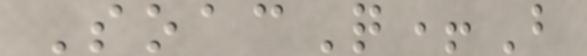SoacQ+B
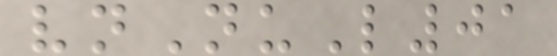vnNuL01
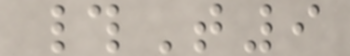#T9
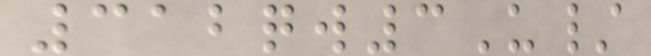312qw3U/
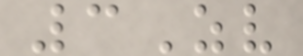3Zv
